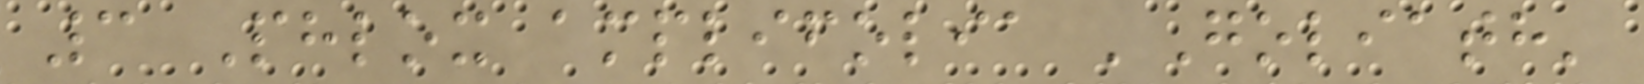3 Phlox amplifolia 'Goliath'
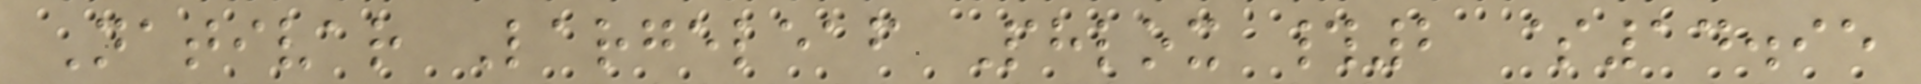Nativar Largeleaf Phlox #2 $14.95
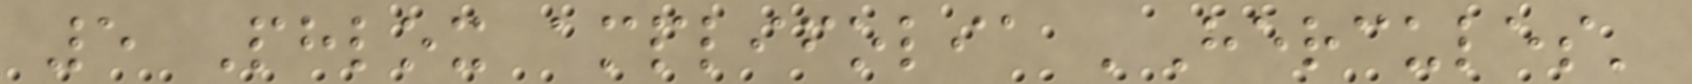5 Phlox amplifolia 'Hercules'
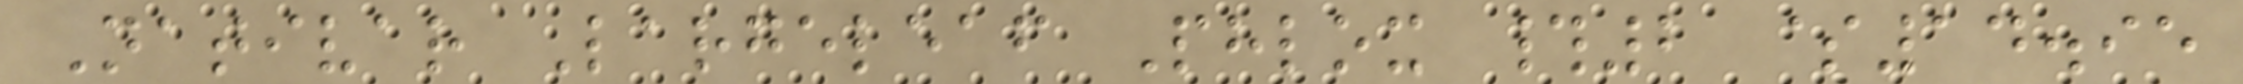Nativar Largeleaf Phlox #2 $14.95
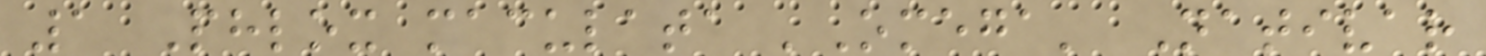1 Phlox maculata 'Omega' Nativar
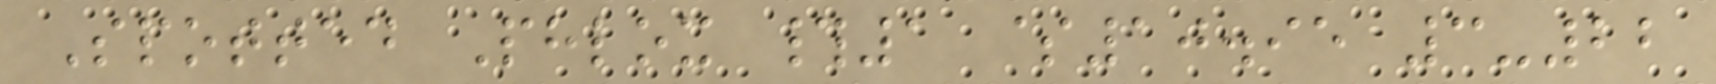Spotted Phlox #1 $10.95 3-22
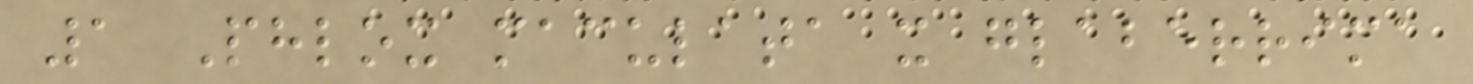1 Phlox maculata x glaberrima
